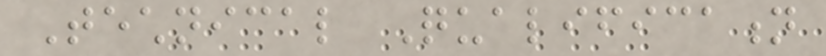Technical Qualification
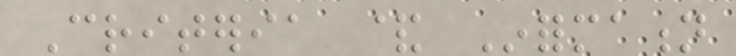Criteria & Information
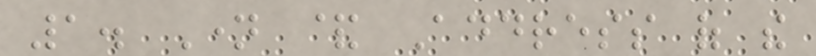1. Name & Address of the
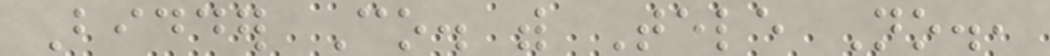Bidder Co. with Tele No.,
